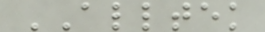ALLTEK
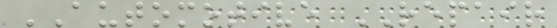AUTOMOTIVE REPAIR
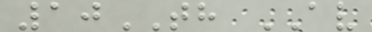10TH AV
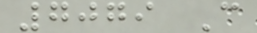7079 C
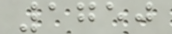1750
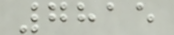7815
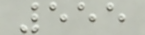555
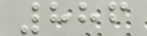886
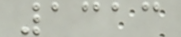1313
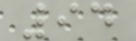94
